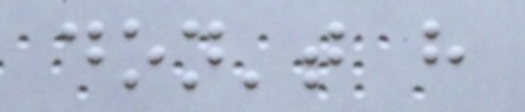don't have
